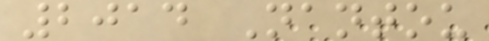2014 Nantou
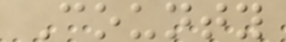County
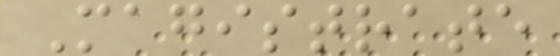Magistrate
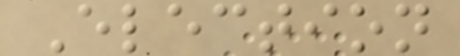Election
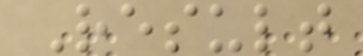Result
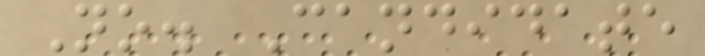No. Candidate
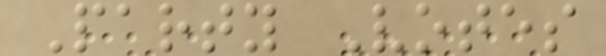Party Votes
